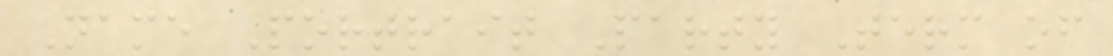Name Portrait Party Term of
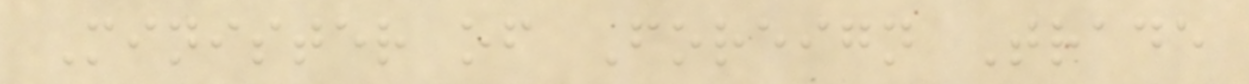Minister of Foreign Trade
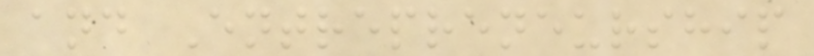and Entrepreneurship
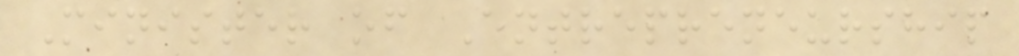Minister of Entrepreneurship
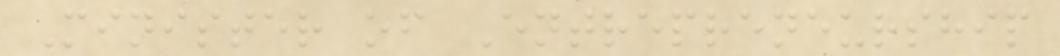Minister of Entrepreneurship
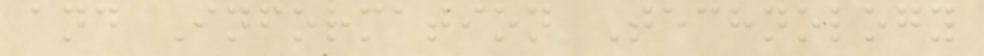and Information Technology
